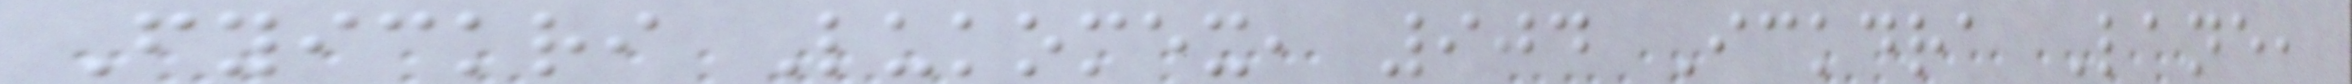Fyickri Lukomex, 904 Ickdra Lane,
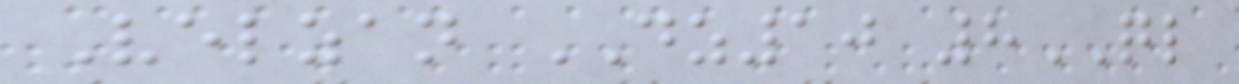Velzan DZ10 8QL
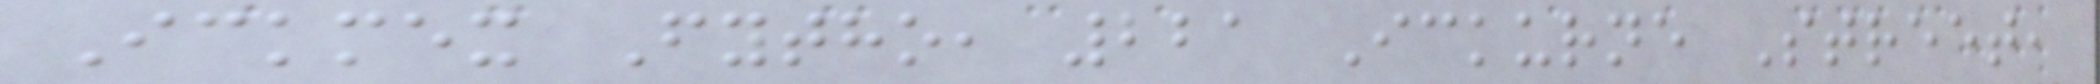Ickmex Fytho, 221 Ickurne Street,
